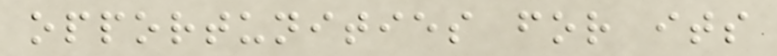opportunities for its
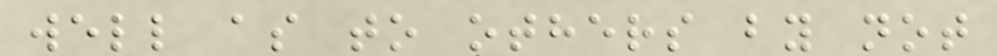well as to others by not
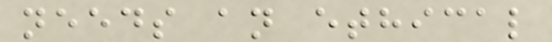needs an ethical
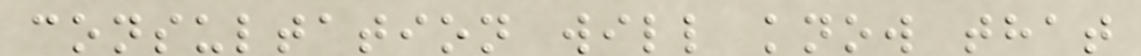consultation will know that
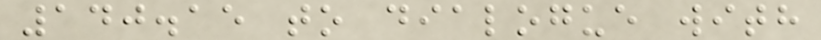140.15 to dialogue with
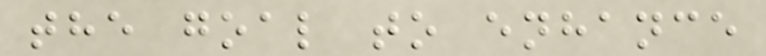the goal to enhance
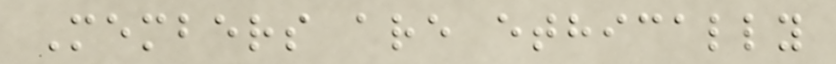Members are ethically
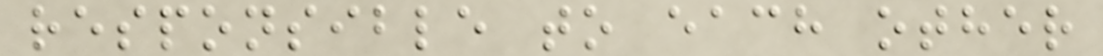responsible to each other
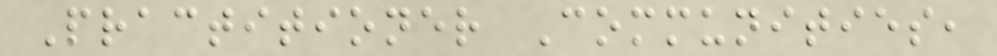Practitioner Communities,
